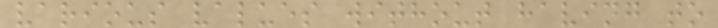various values without having to
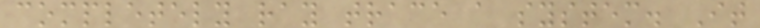completely ray trace a system. It
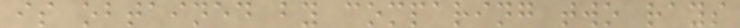is obtained by comparing two rays
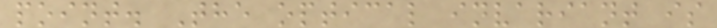point. The optical invariant is
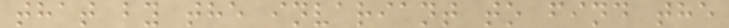that by the invariant to find the
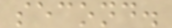second.
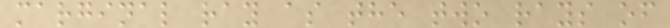marginal ray as the two rays of
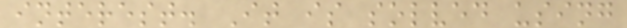interest. It is solved using
